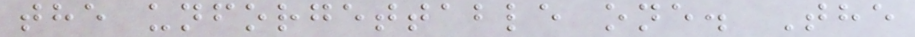the unforgettable one. The
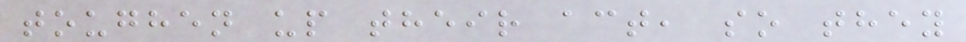toughen up their act, so they
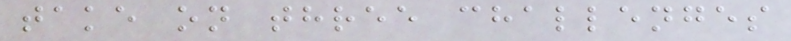take on three challenges
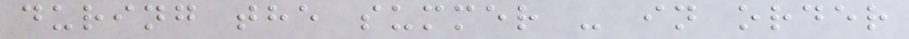during the summer - in order
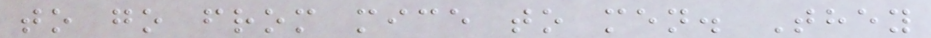to go from mice to men. They
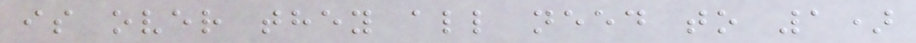is over they all need to 1)
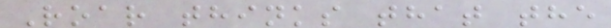Roar thinks that the
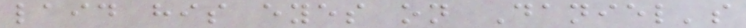laid his eyes on Daniel's
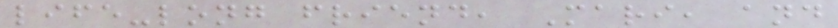life-long friend, Mari, and
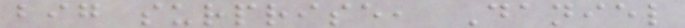big surprise, Daniel
